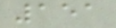151
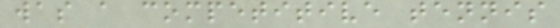was a competitive tennis
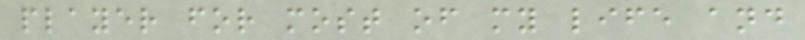player for most of my life and
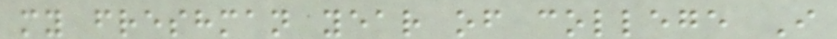my freshman year of college I
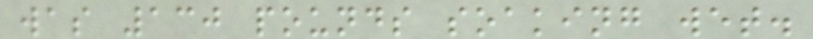was 130 pounds soaking wet.
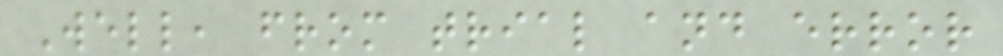Well, from trial and error
